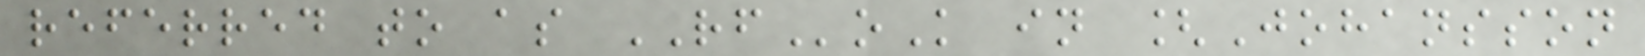referred to as RFoK in [Johansson
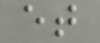et
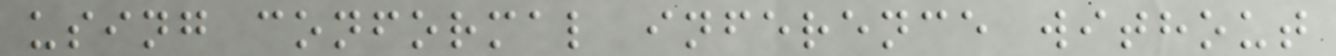using conformal inference without
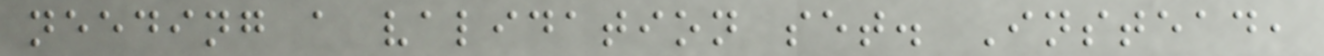needing a validation set. Instead,
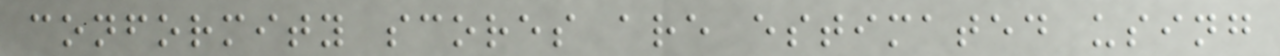conformity scores are estimated using
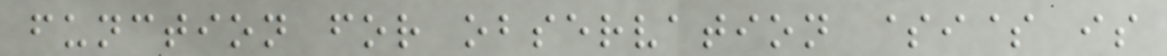function for observation $i$ is
